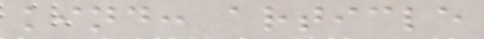kind: article
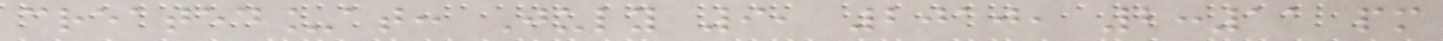created_at: July 9, 2010, 2:11 pm
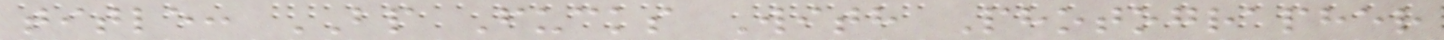title: BP Fucks With Photographer
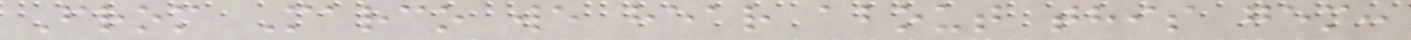From Marco we hear about this gem:
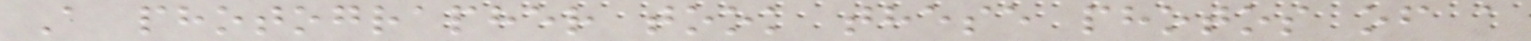A photographer took these photos of a
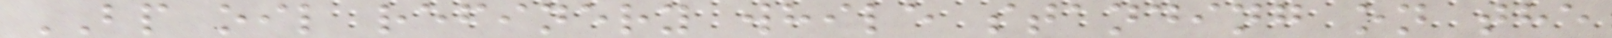BP oil refinery while standing on the
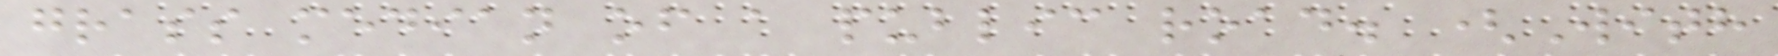grass median of a public road. (With
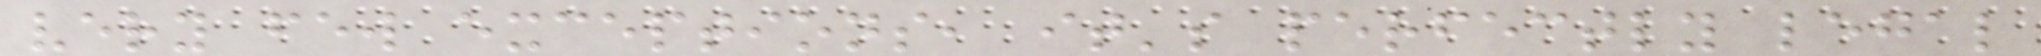very few exceptions, it's perfectly legal
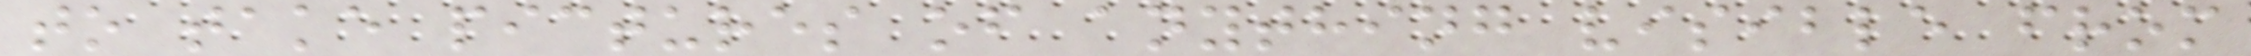to take pictures of anything visible from
